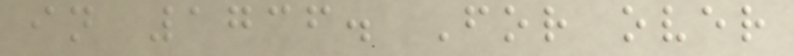in 1736. For over
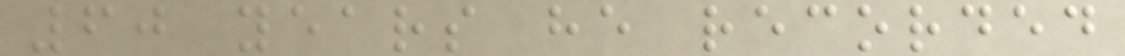60 years he recorded
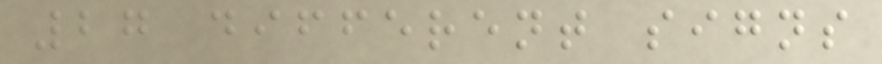27 different signs
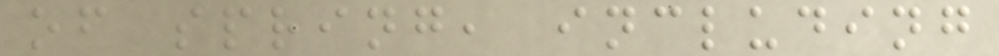of spring, including
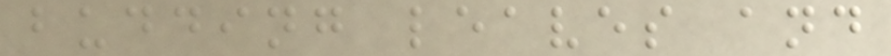budding leaves and
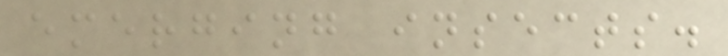emerging insects.
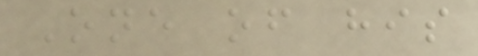One of his
